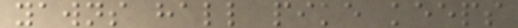yawns hall pike keeps
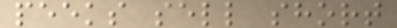peeks sell short
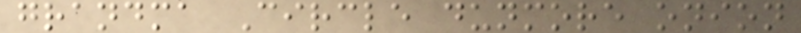grandma Circle dunmore onion
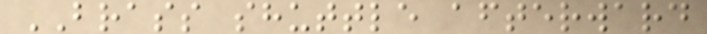BRASS shuttle afterward
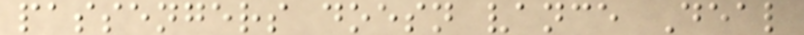passengers doesn vance Deal
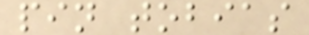pin tobias
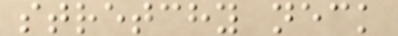stretchy neck
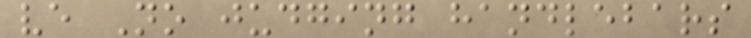ve No judging handlebars
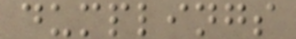dumplings
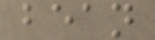bean
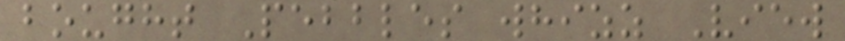bought Pebbles whizz View
